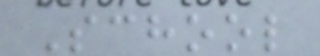School
